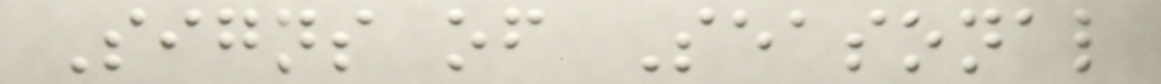Signs of Seasonal
